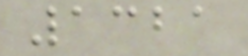1321
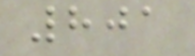801
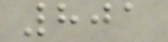801
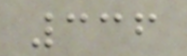336
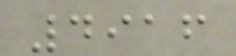4916
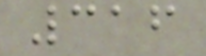316
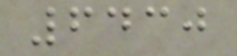6430
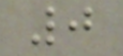0
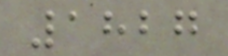1827
